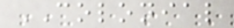COLONIAL
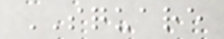SQUARE
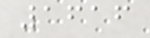1616
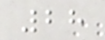28
